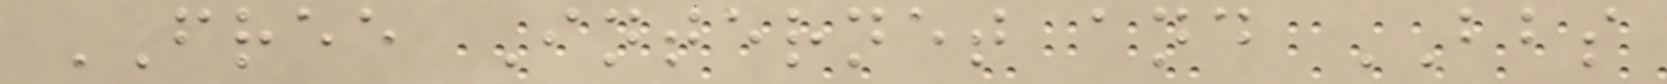FREE Internet and BBS
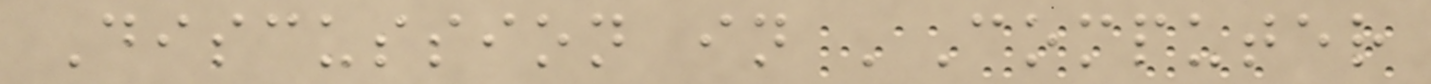Discussion in 'Computer
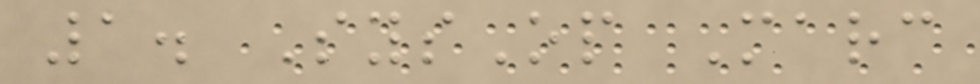1. SysOp Marc
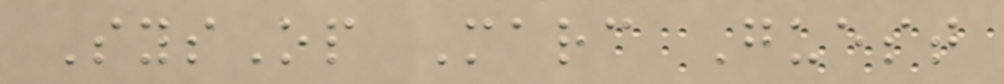SysOp Marc Guest
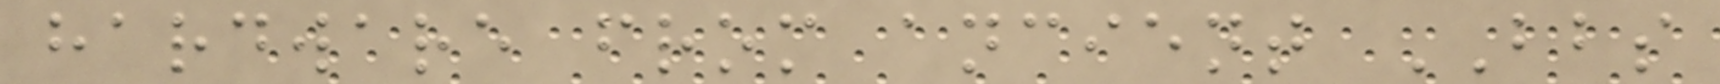hardware from ancient BBS
